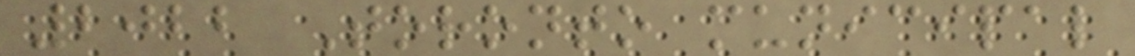2022 Toronto municipal
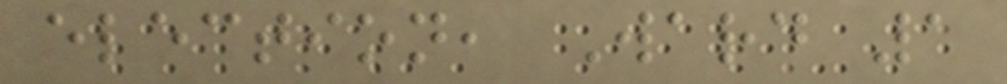election, Ward 1
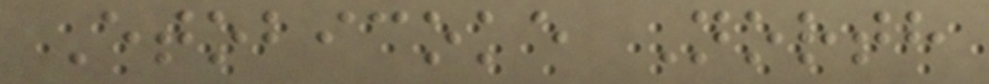Etobicoke North
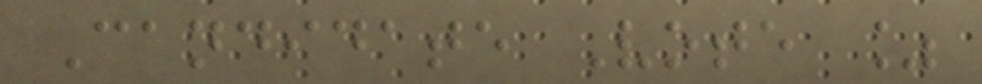Candidate Vote %
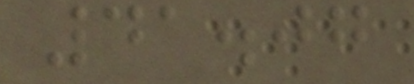41.07
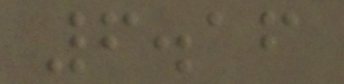6.16
